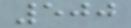500
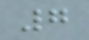7
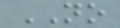NO
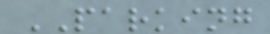PARKING
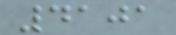4101
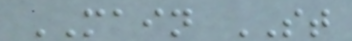MAIN ST
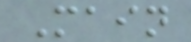Main
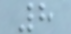8
